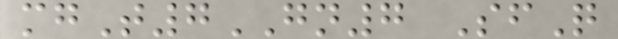mgT7GN7 SfQ
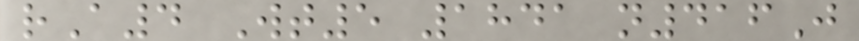rA4 Wt5 1841 n416J
